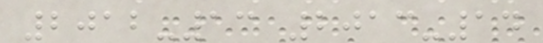2012-13 2013-14
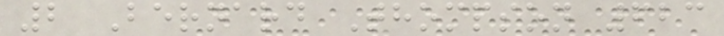2 Bernard Thompson 623
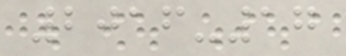2016-17
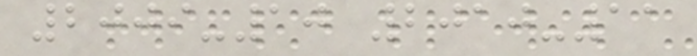2009-10 2010-11
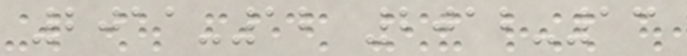2011-12 2012-13
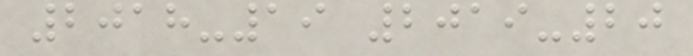2018-19 2019-20
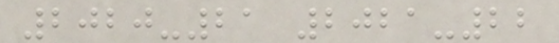2020-21 2021-22
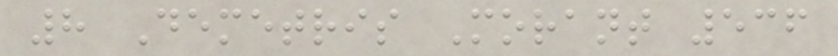8 Demetris Morant 536
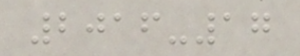2016-17
